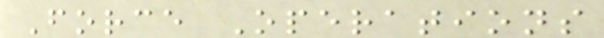Force Operations
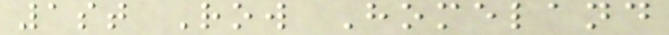1st Row Homeland
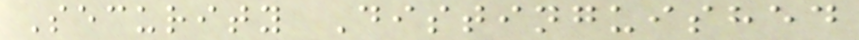Security Distinguished
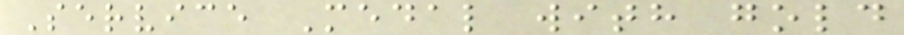Service Medal with gold
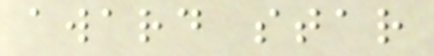award star
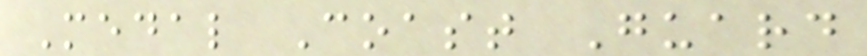Medal Coast Guard
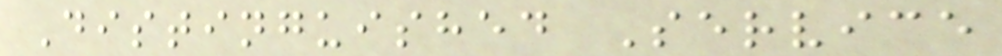Distinguished Service
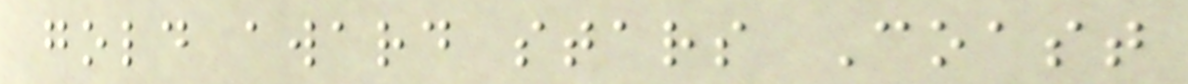gold award stars Coast
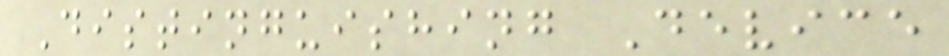Distinguishing Device
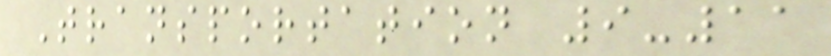Transportation 9-11
